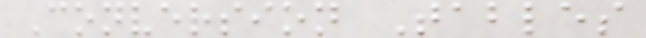Conversion Tables
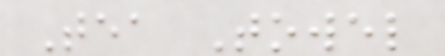Tea Towel
